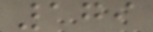179
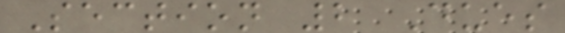Section 2 Dues
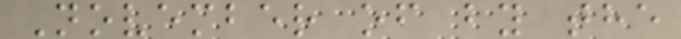November of by the
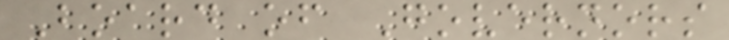Board of Governors
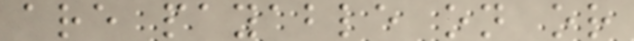are payable on or
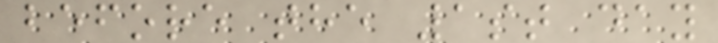before the 1st day
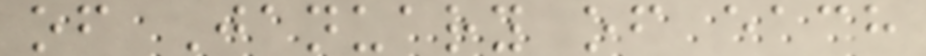of January of each
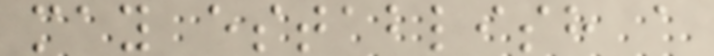may establish a
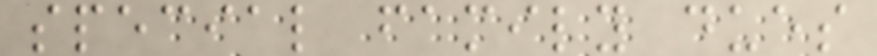special family dues
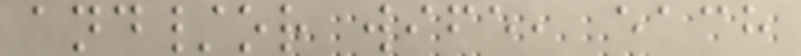and/or wife, each
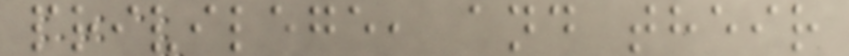privilege, and their
